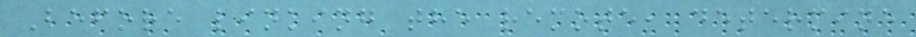Before linking the remote, determine
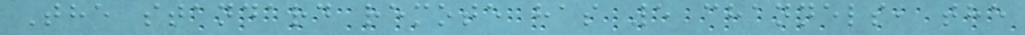The standard remote has 5 channels, the
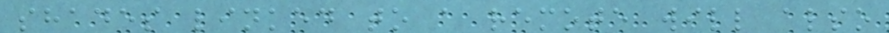shades linked to a remote will also
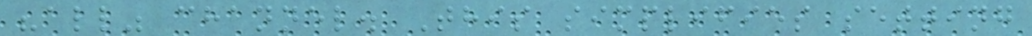"all" channel. This simplifies setting
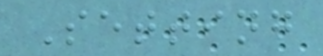Setting
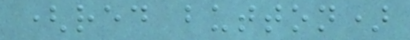(red button)
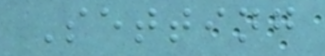Setting
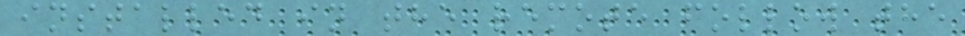installed in the remote follow the
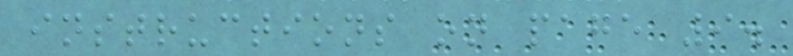instructions on page 9.
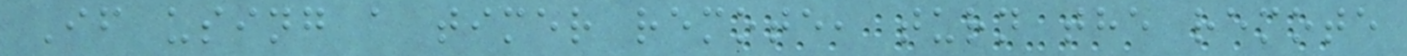If using a timer remote, turn the remote
